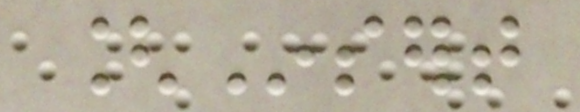[Insert
